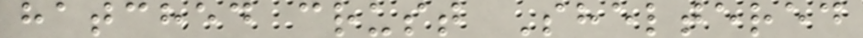hatched crust Sheltered
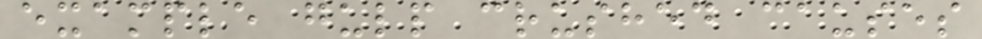example gulp crushed causes
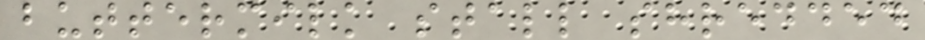buttermilk stall shredded
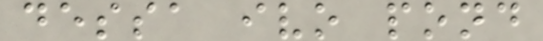dessa ivo pond
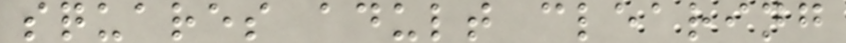squares adult clearing
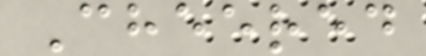Cheered
